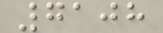7108
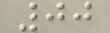00
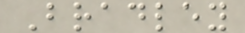Bradley
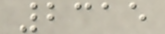2315
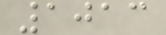1013
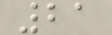21
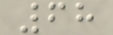68
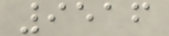9516
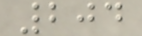204
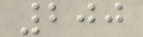200
